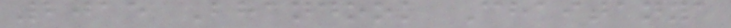2015 Bhandook Chaitanya
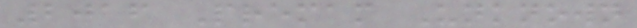2016 Premam Unknown
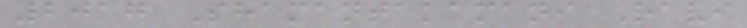2017 Shamantakamani Ravi
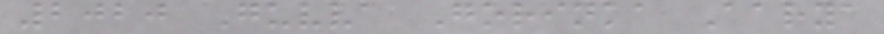2020 Guvva Gorinka Aarya
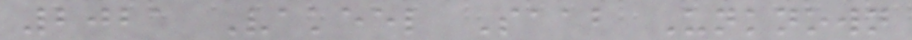2021 Vakeel Saab Unknown
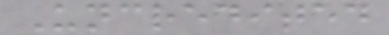Uncredited
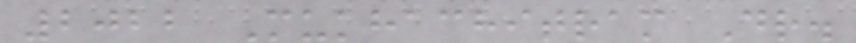2022 Mukhachitram Dr.
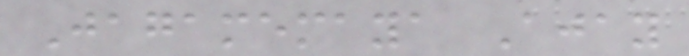Jagamemaya Ajay
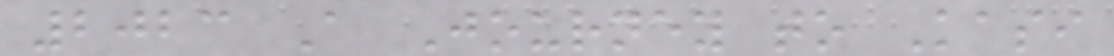2023 A Journey to Kasi
